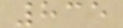835
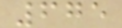675
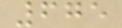675
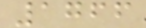1766
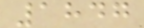1847
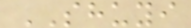SHUYI
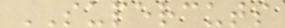SUPERCUTS
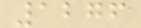1276
